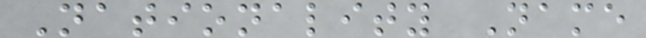Nationality Name
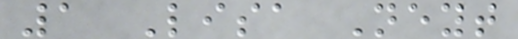1 Lisa Neyt
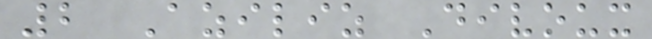2 Aziliz Divoux
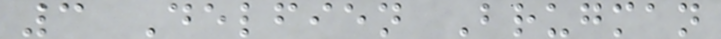3 Delfien Brugman
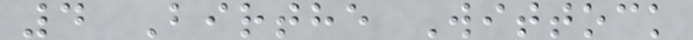4 Birthe Wittock
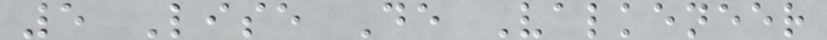5 Lise De Valkeneer
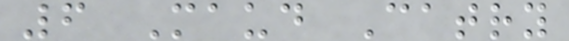6 Maud Catry
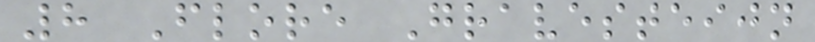8 Flore Gravesteijn
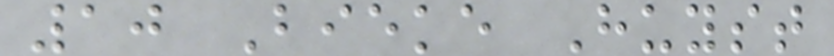10 Bieke Huyst
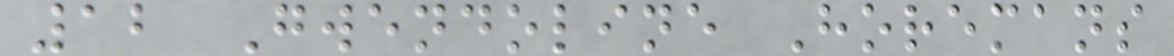12 Gwendoline Horemans
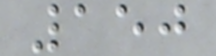150
